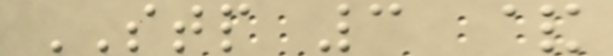STP 3 &
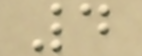4
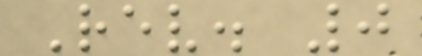Rev. 0
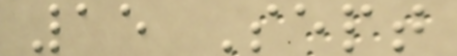15 Sept
